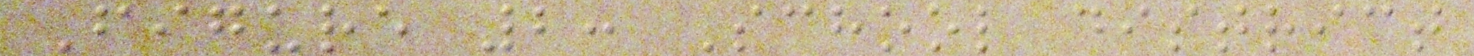Figure 2: School district
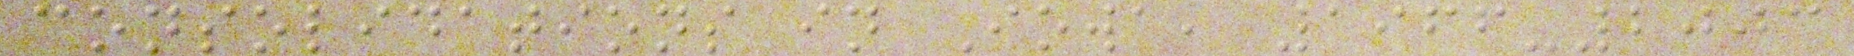consolidations in Iowa, 1966-2003
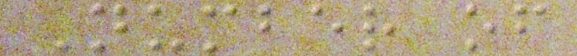Number of
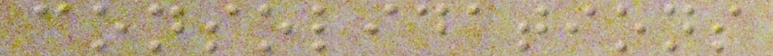consolidations
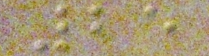25
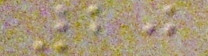20
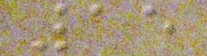15
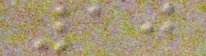10
